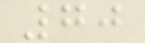70
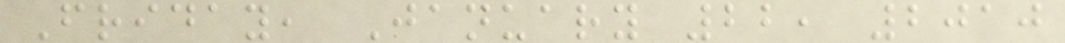Friday, January 22, 2010
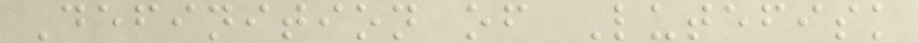Definition of Lutefisk
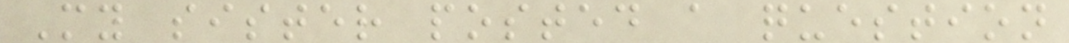My sister posted a question
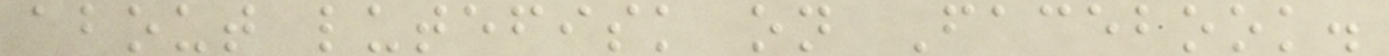about lutefisk on Facebook.
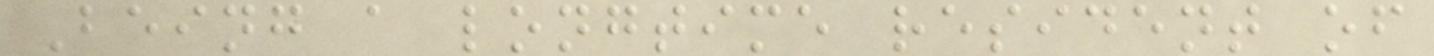Being a longtime resident of
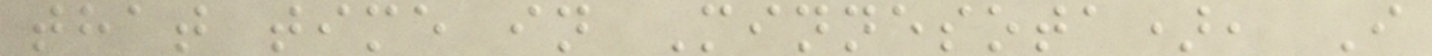that time in Minnesota), I
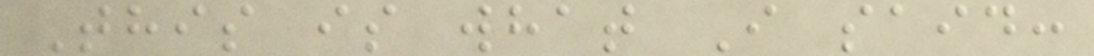This is what I said:
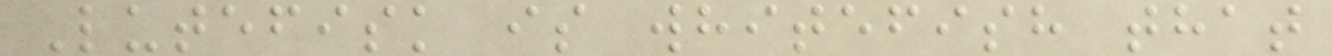Lutefisk is whitefish that
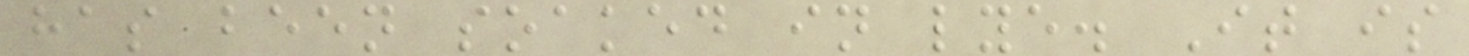has been soaked in lye. It is
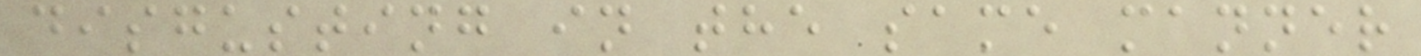disgusting in the same manner
